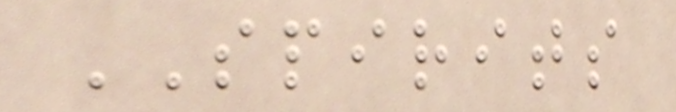SPIRITS
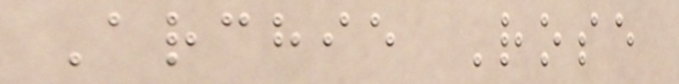Archie Rose
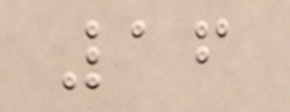16
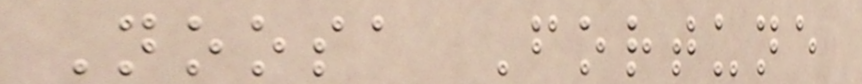Noosa Fortune
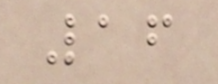16
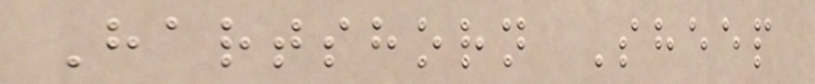Hartshorn Sheep
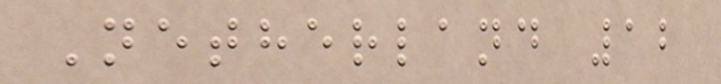Netherland 12
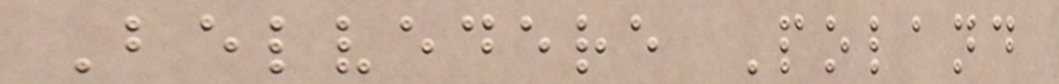Belvedere Poland
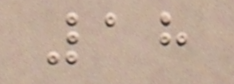18
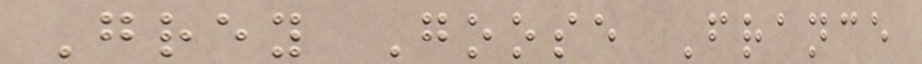Grey Goose France
